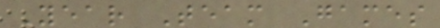Year Team Games
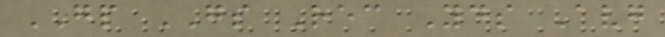GP GS Rec Yds Avg
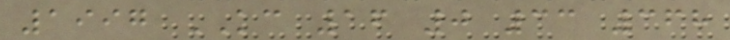1997 KC 16 0 33 368
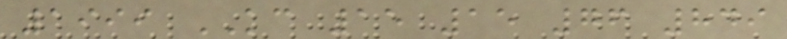1999 KC 15 15 76 849
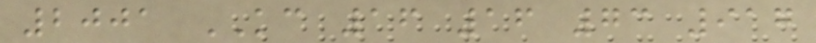2001 KC 16 16 73 917
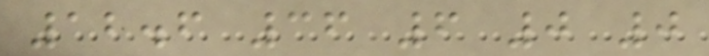12.6 36 6 0 0
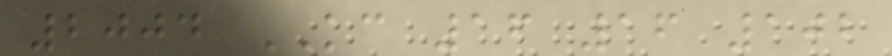2004 KC 16 16 102
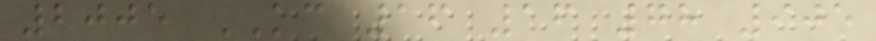2005 KC 16 16 78 905
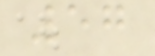57
